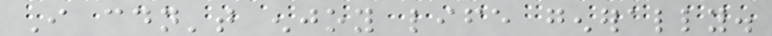I couldn't enjoy life generally.
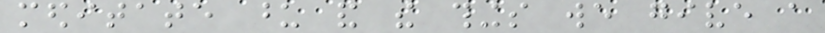meditate upon and the things we give a
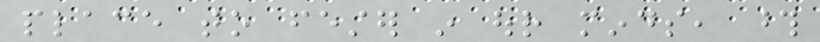place to fester in our minds, those
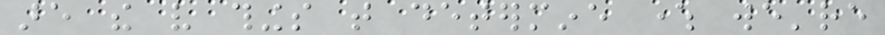are the very things that determine where we're
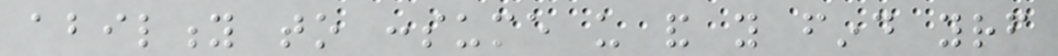ability to consume us and you find yourself
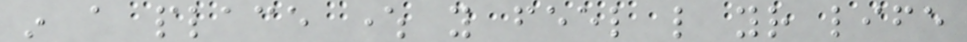in a place where you feel like your life
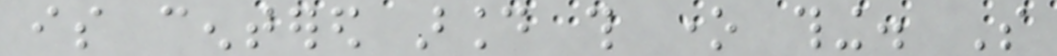is centered around this one thing. So
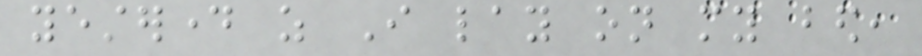yesterday as I lay on my bed,
